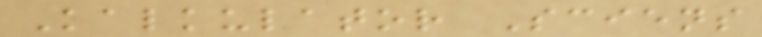Kalkulator Sciens
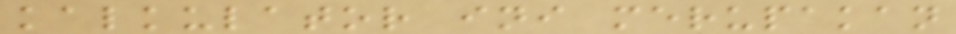kalkulator ini merupakan
